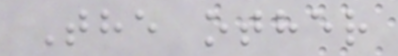The other
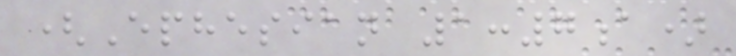(Ephesian 1:7a)
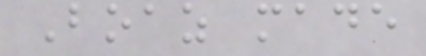Boaz made
